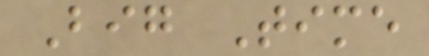Big Time
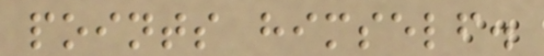points himself.
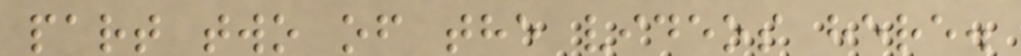part two of the videos here.
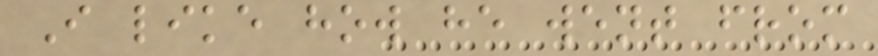I like how he went from
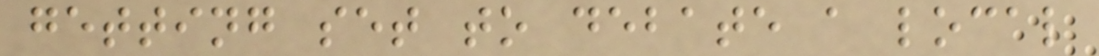getting set to debate a local
